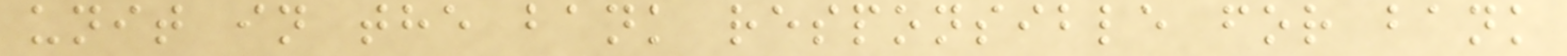unit in the bank responsible for bank
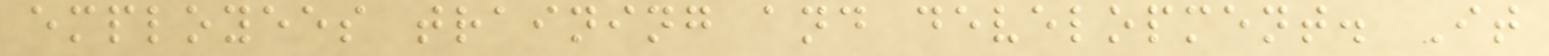employees training and development. It
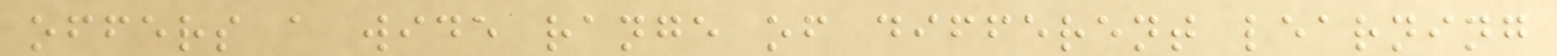offers a wide range of different learning
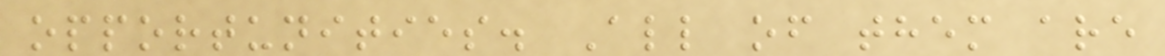opportunities. All of them are
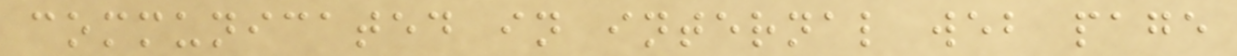communicated in internal web page
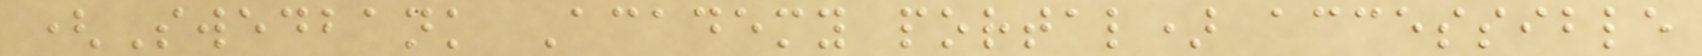(Swedbank Academy portal) accessible
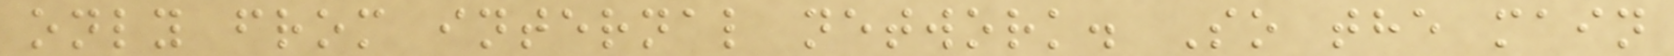only from internal network. So the main
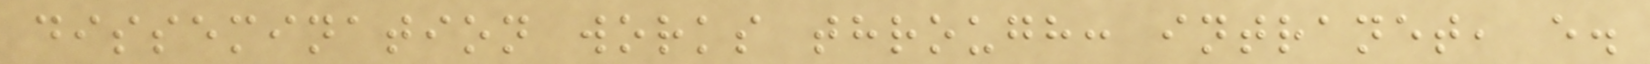dissemination works through: intranet, e.
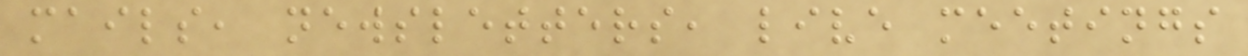mails, newsletters, live meetings
